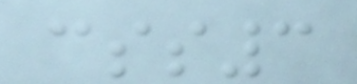css3
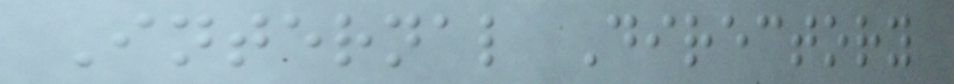Internal Directory
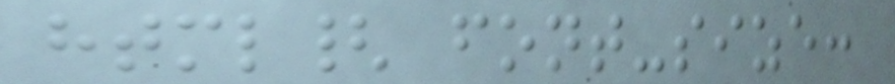html{ font-size:
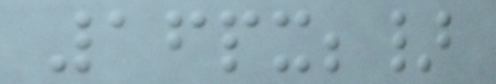16px;}
